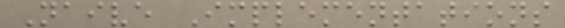Naive Implementations
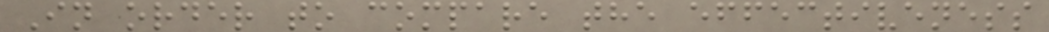In order to compare the effectiveness
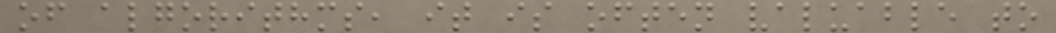of algorithms, it is often valuable to
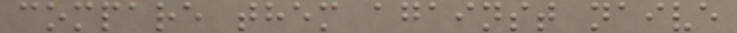compare them against naive
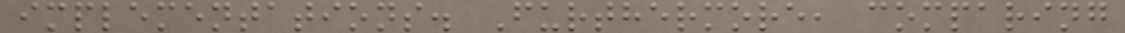implementations. Furthermore, comparing
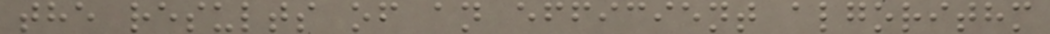the results of an efficient algorithm
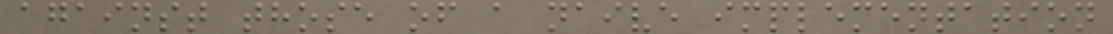against those of a naive implementation
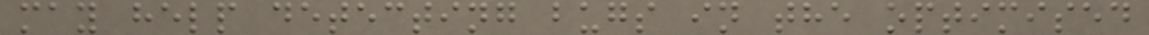may help detecting bugs in the optimised
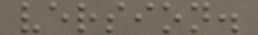version.
